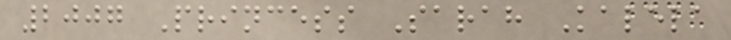2007 Princess Sarah Kalela
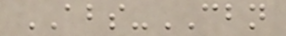ABS-CBN
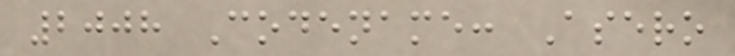2008 Codename: Asero
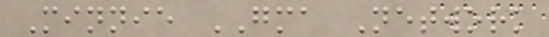Minnie GMA Network
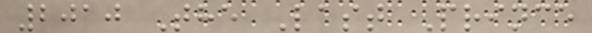2010 The Last Prince
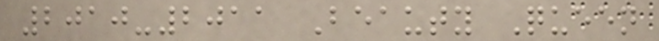2010-2011 Beauty Queen
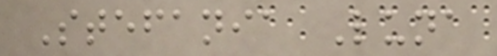Stefania Luna
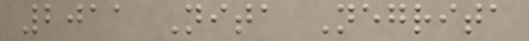2011 Nita Negrita
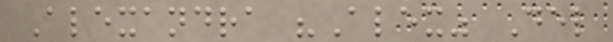Alexandra "Alex" Del
